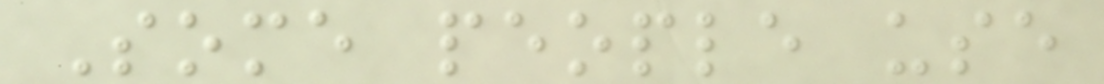Some people use
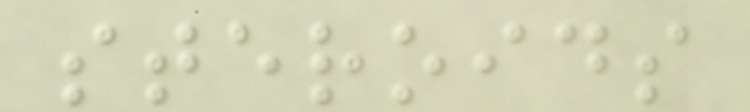steroids
